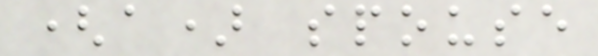(a) spouse
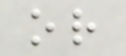or
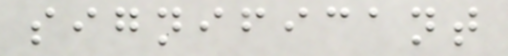significant
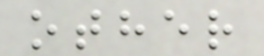other
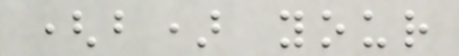(b) your
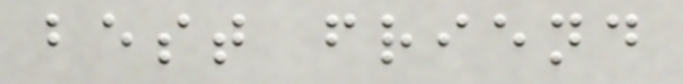best friend
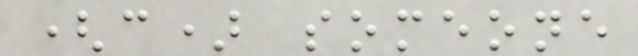(c) someone
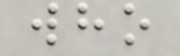who
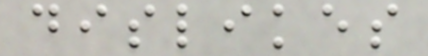dislikes
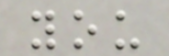you
